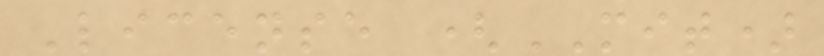License (MIT)
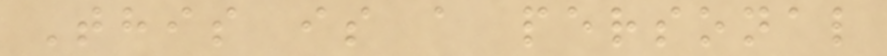This is a personal
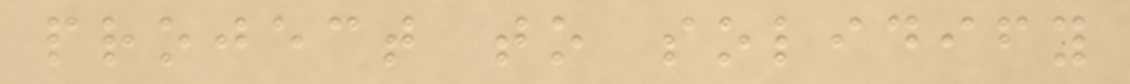project to solidify
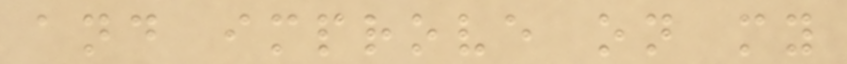and improve on my
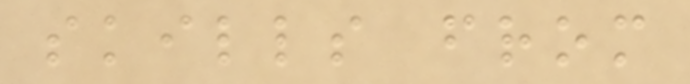skills from
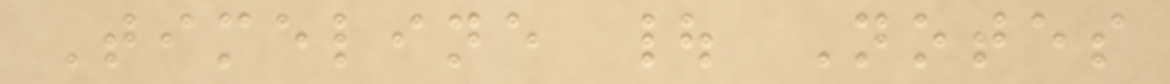Timeline | Notes
